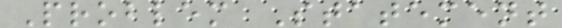Problem Statement
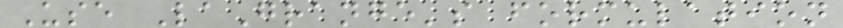Use LaGrange's formulation
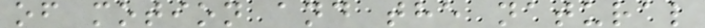of motion and the natural
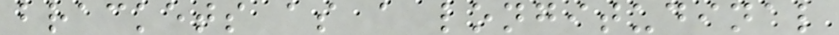brackets as a longitudinal
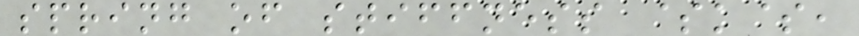spring of stiffness $k$,
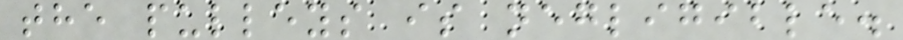the pulleys is negligible.
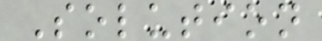Solution
